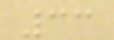33
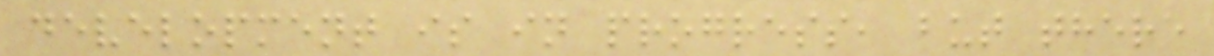development is in progress, but there
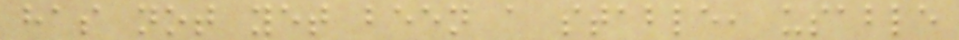has not yet been a stable, usable
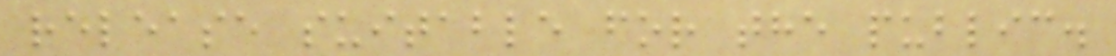release suitable for the public.
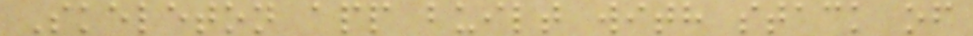Skeleton app built with stack of
